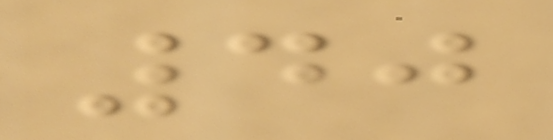40
